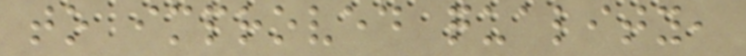to improved quality,
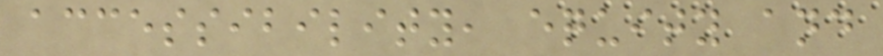accessibility, equity and
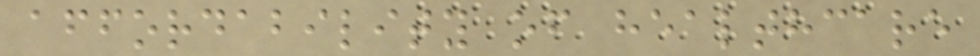affordability of healthcare
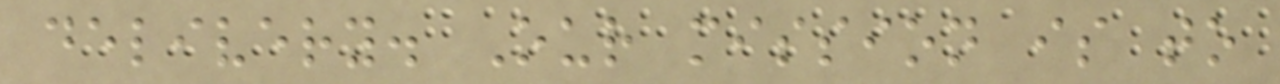delivery. Our mission is to
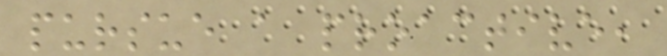pursue a proactive,
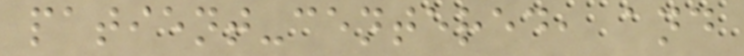patient-centered, and
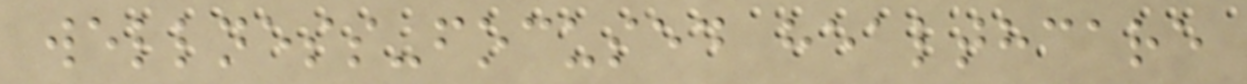wellness-focused healthcare
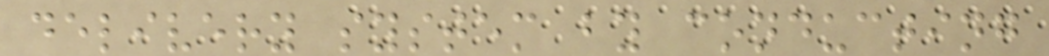delivery system by conducting
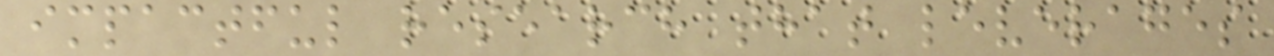impactful research that leverages
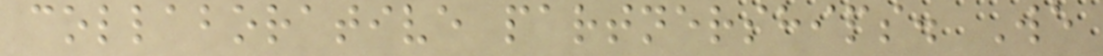collaborative partnerships. We
